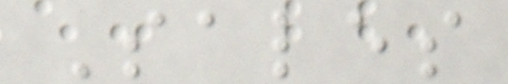Sales
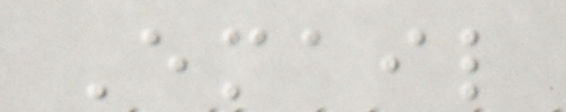Email
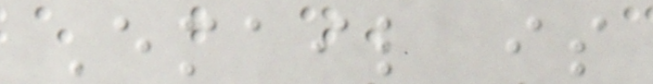Email is
